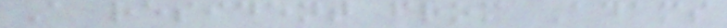A resident from Adams
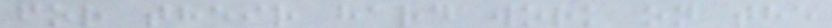for their hard work on the
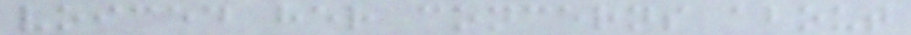voiced her concerns about
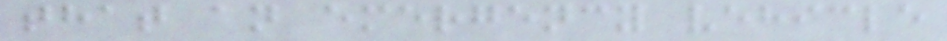that an emergency vehicle
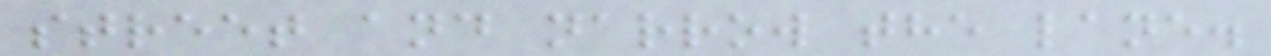street and narrow the lane.
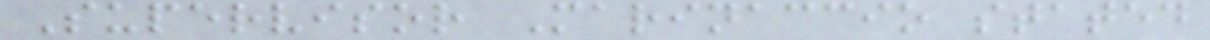Supervisor Marinaccio stated
